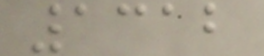1312
